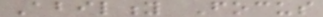Ability Focus
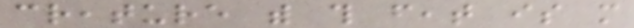creature with this feat is more
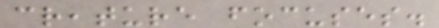creature focuses.
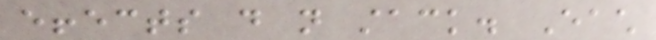effects do not stack. Each
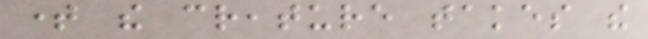time the creature takes the
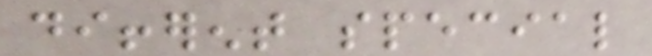different special
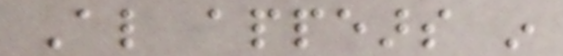Also appears in
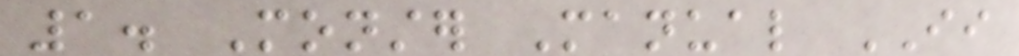1. Monster Manual II
